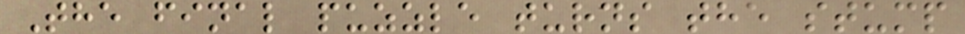The final puzzle turns the stump
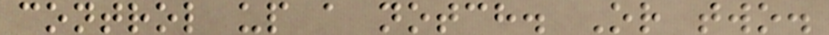control up a notch. Or two.
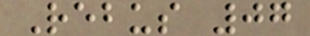Rebus 07
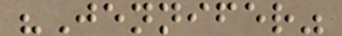"Jennifer"
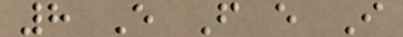8 E F e I
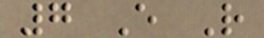7 E R
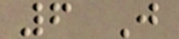6 J
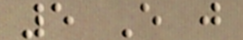5 E j
